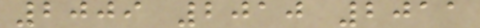2009 2010 2011
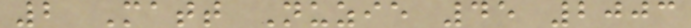2 Matt Nuzie 45 2003
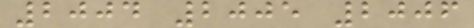2004 2005 2006
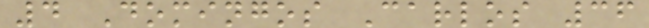4 Domingos Carlos 36
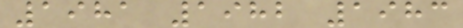1981 1982 1983
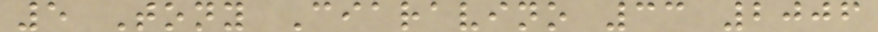5 Tony Ciaravino 33 2006
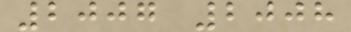2007 2008
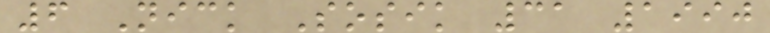6 Nick Sosik 31 1990
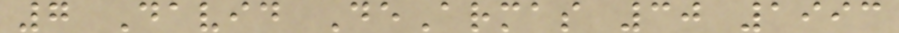7 David DeArmas 30 1993
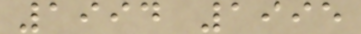1994 1995
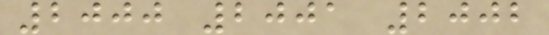2000 2001 2002
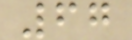67
